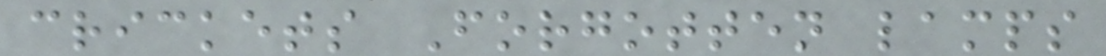crickets Forgotten lamps
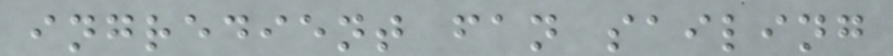ingredient fan sailing
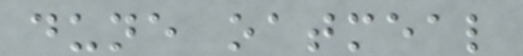dune oatmeal
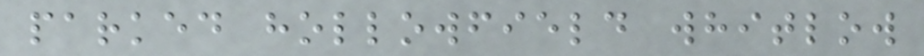parked hollowfield whitlow
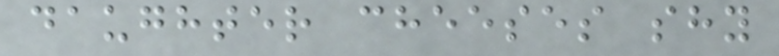daughter cheeses shy
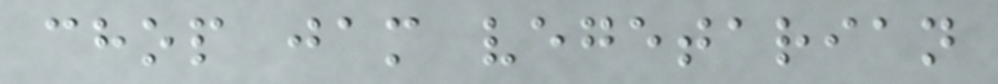chop jam vegetarian
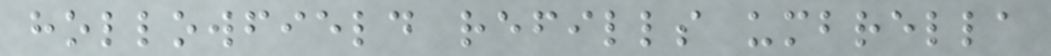hollowfield refills umbrella
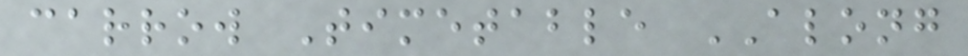carrow Timetable ALONG
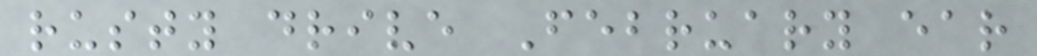rusty drive February ear
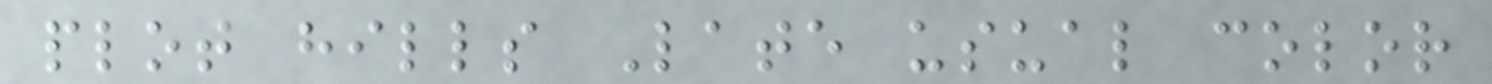plot hills Late usual color
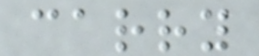carry
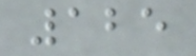125
